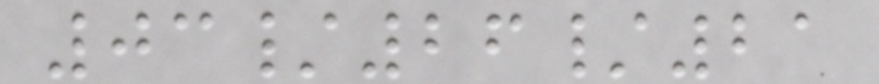03/26/21
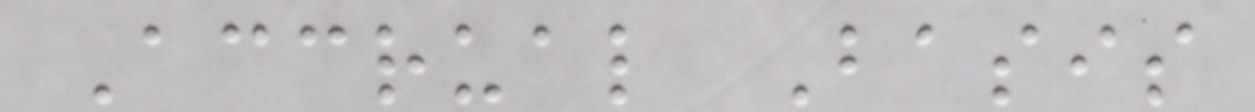Accrual Basis
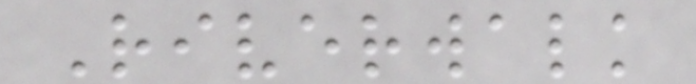Riverwalk
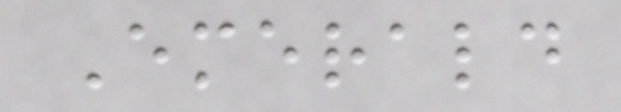Emerald
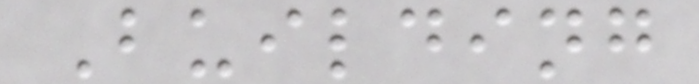Building
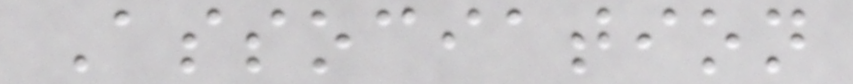Association
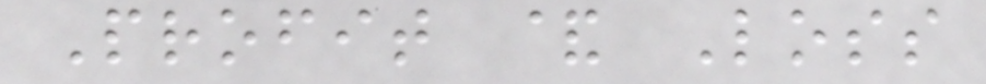Profit & Loss
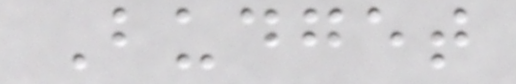Budget
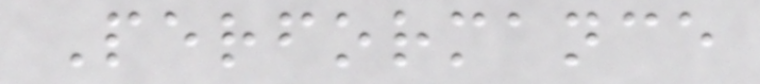Performance
